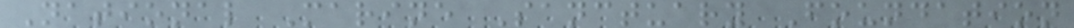National Marine Sanctuary Foundation
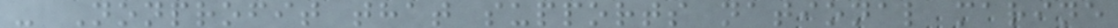- Nonprofit that supports national marine
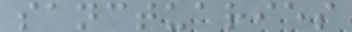sanctuaries
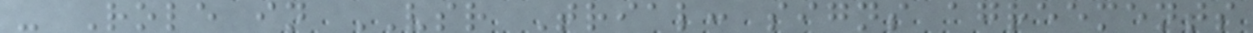- Role in VSR Trial: signs agreements
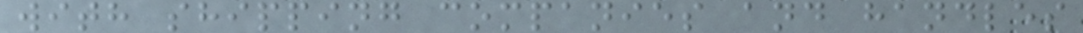with shipping companies and handles
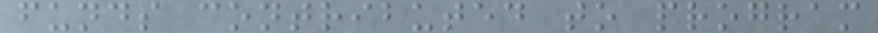funds contributed to program
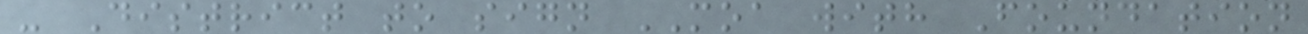- District to sign MOA with Foundation
